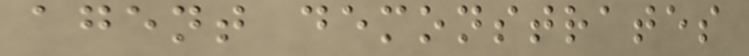agent demonstrates
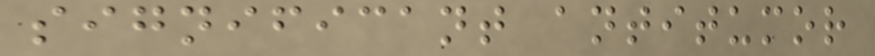significant antitumor
